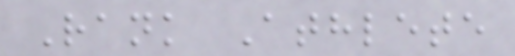Rank Athlete
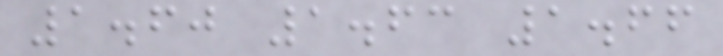1.60 1.63 1.66
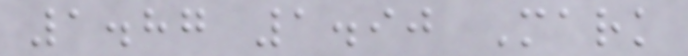1.87 1.90 Mark
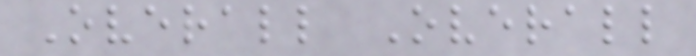Overall Overall
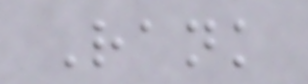Rank
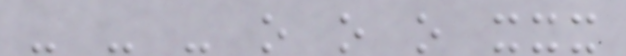- - - o o o xxx
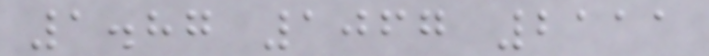1.87 1067 2111
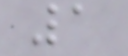1
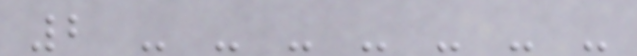2 - - - - - - -
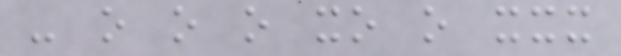- o o o xo o xxx
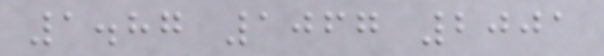1.87 1067 2001
